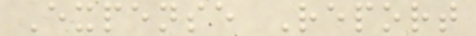Expense Report
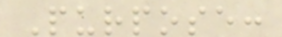Purpose:
